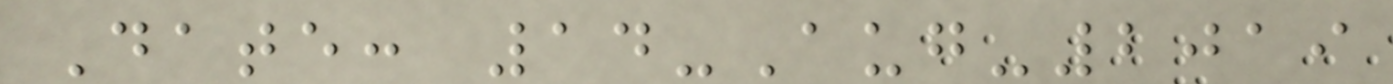Date: 14-Aug-2019
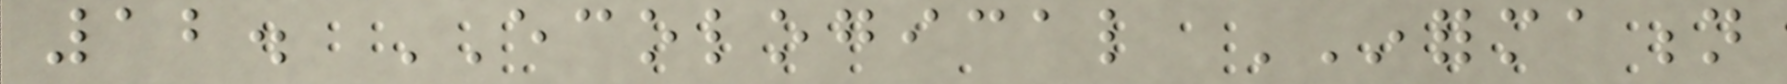12. ECOLOGICAL INFORMATION
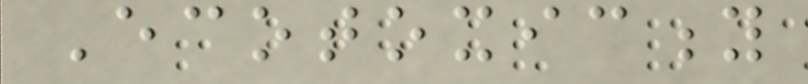Ecotoxicity
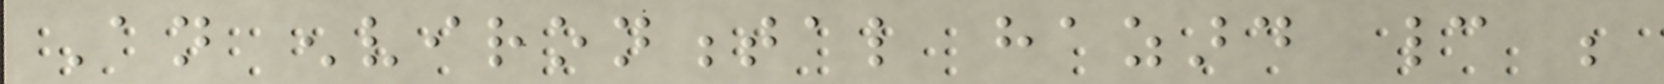An environmental hazard cannot be
